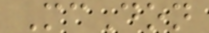McDon
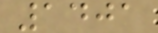1401
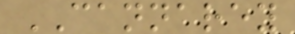CANNAREY
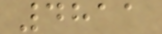4811
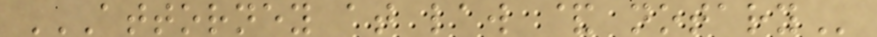ATTORNEY AT LAW & NOTARY
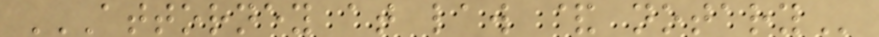ATTORNEY AT LAW & NOTARY
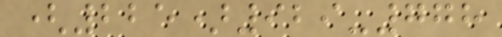(225)929-778
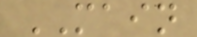MAIN
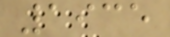1935
